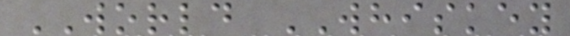WORLD WHISKEY
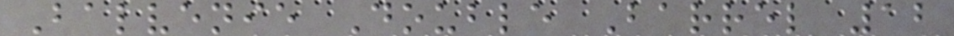Balvenie Double Barrel 12
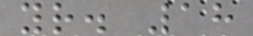yr. 18
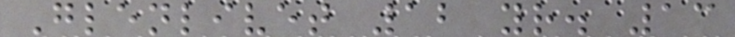Glenlivet 12 yr. 13
